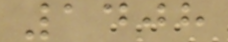1408
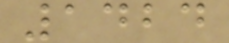1424
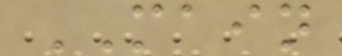MAIN
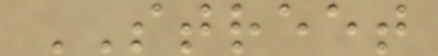STREET
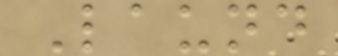Laund
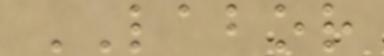LABOR
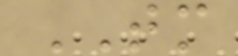TM
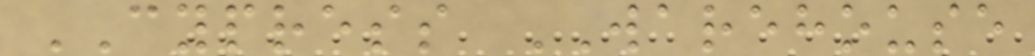CYPRESS WAREHOUSE
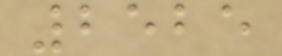2525
